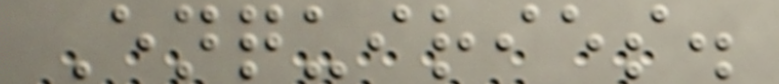Enquiries.
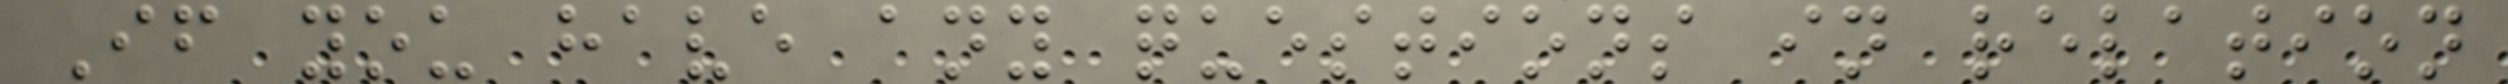If you have any questions in relation
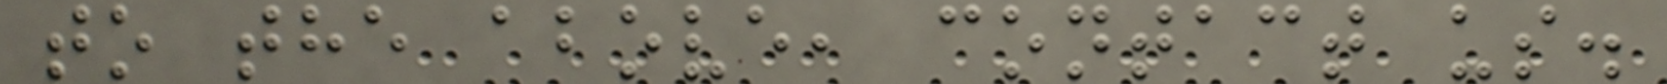to the above, contact us.
